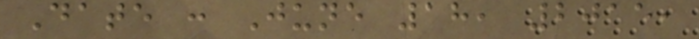Date : June 18, 2015,
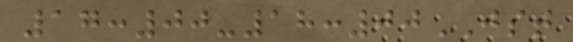17:00-18:00JST
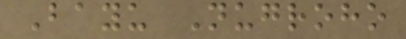Bayu Nugroho
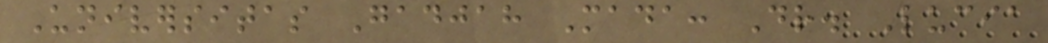Universitas Gadjah Mada: Dr. Lucia
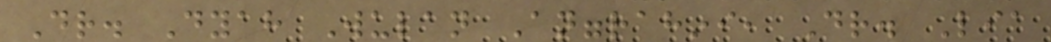Dr. Dyah Wulan Anggrahini, Dr. Lia
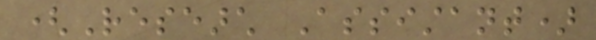(Research Assistant)
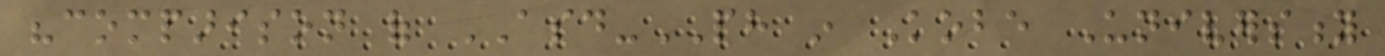"comparison of ASD-PH in Kobe University
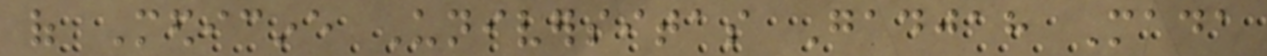of Medicine Universitas Gadjah Mada
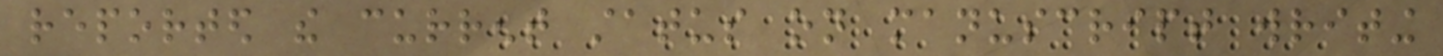reported the current status on manuscript writing
